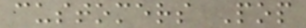customers Pop
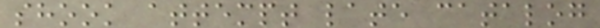shook attempt late catalog
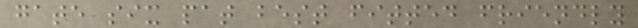gate six pat best fitted friendly
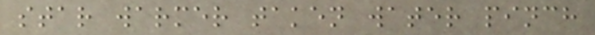star warmer taken water pinch
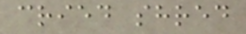cried shred
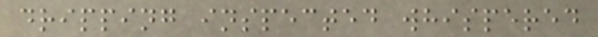dripping inspected whispered
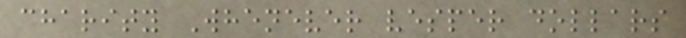charity Whenever vesper dollars
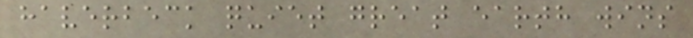haverbeck quiet great earth wins
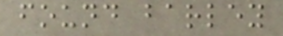found barley
